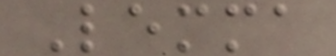Lemma
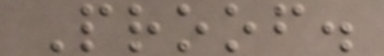Proof.
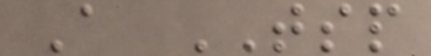A TSP
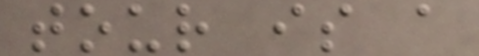tour is a
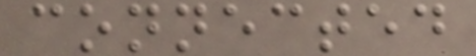connected
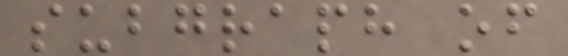subgraph of
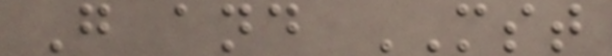G and MST
